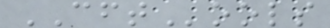CFTools
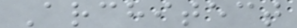Architect
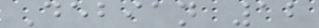Debian 12
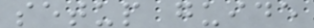setup guide
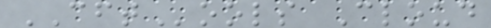CFTools Cloud
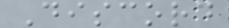Discord
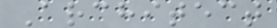Architect
